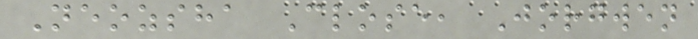Neozsha Close, Jorgwen
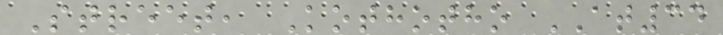Street, Kothotho AT34
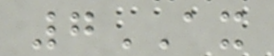7AX
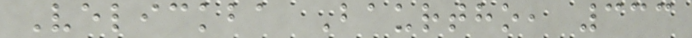Velickba Baurtho, 333
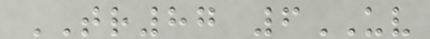TR87 6UV
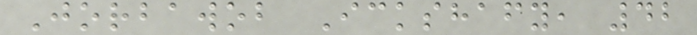Jorbawob Ickshafy, 42
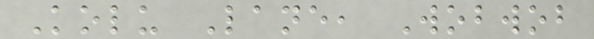Kolu Lane, Wobwob
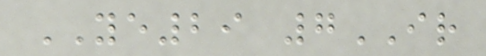YE29 7IR
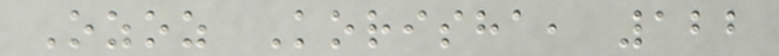Ozoz Korisha, 122
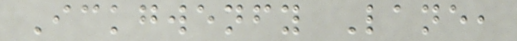Ickgwenfy Lane,
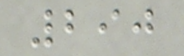290
